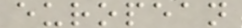european
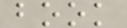book
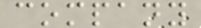company
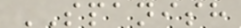SPANISH
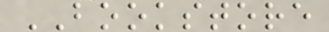BOOKSTORE
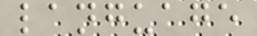language
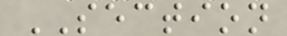SECTION
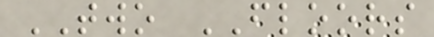TWO FLOORS
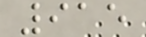915
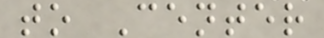to Center
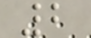2
